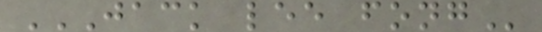JACK LEE FONG
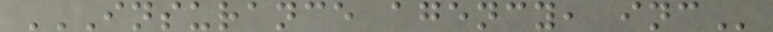INSURANCE AGENCY, INC
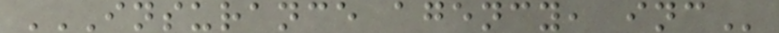INSURANCE AGENCY, INC
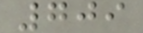709
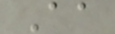Aa
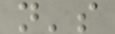n's
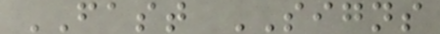FAST SIGNS
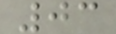03
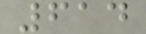614
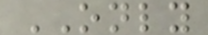ONLY
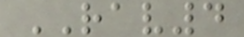RAV4
